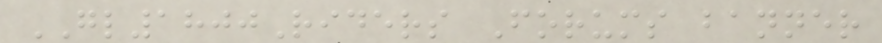GL1800Riders Forums banner
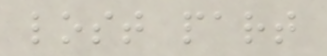lost part
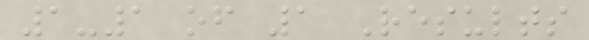1-1 of 1 Results
